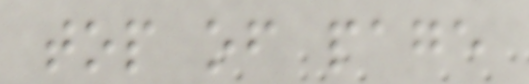top of page
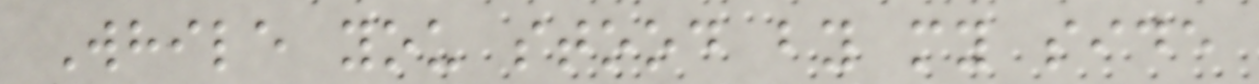While you stood by my side
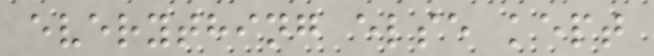everything else kept
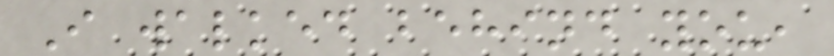I walked behind you,
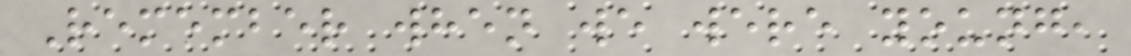Remember when we were young,
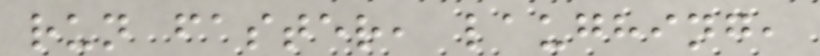run faster, laughing,
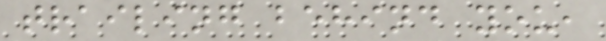trailing behind you,
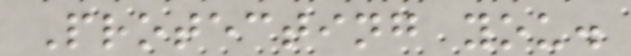Protecting you.
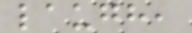laugh,
